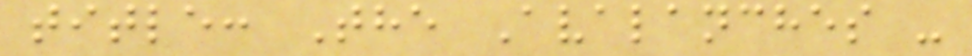title: The Avalanches -
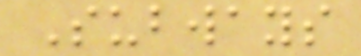Subways
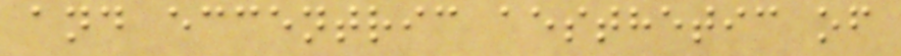and eccentric aesthetic of
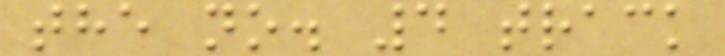the no. 4 track
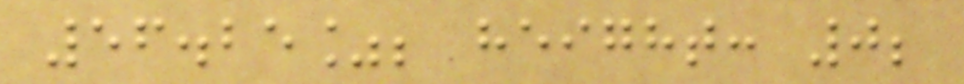56.25%; height: 0;
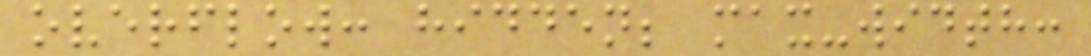overflow: hidden; max-width:
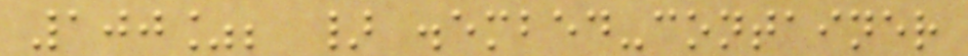100%; } .embed-container
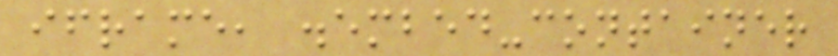iframe, .embed-container
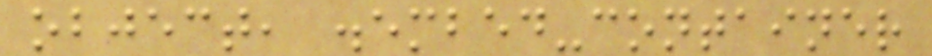object, .embed-container
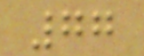77
